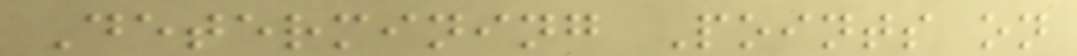Determining Points on
